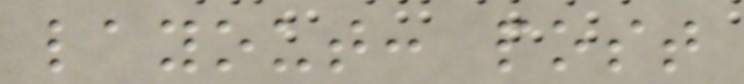layout: post
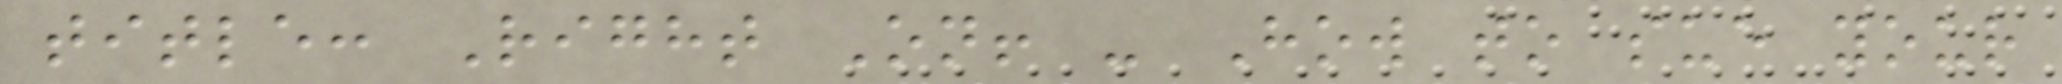title: Right On! - How to sue your
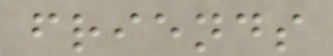friends
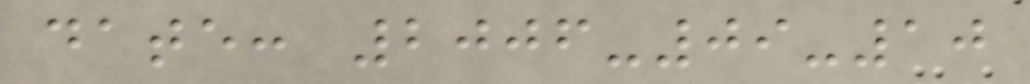date: 2006-09-10
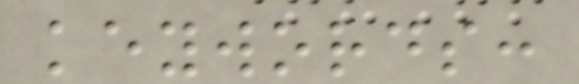keywords:
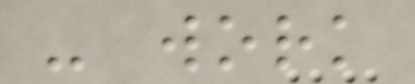- work
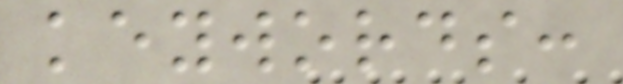keywords:
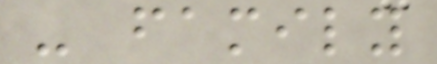- family
